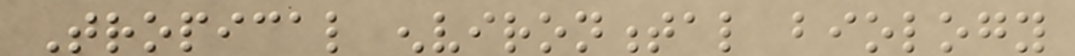Tropical environmental biology
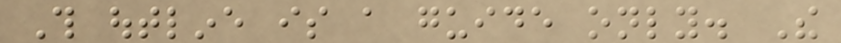This outline is a guide only. The
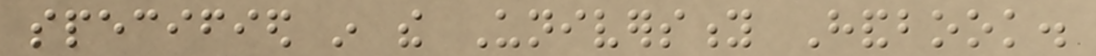specified in the University Handbook.
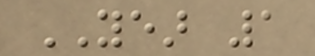YEAR 1
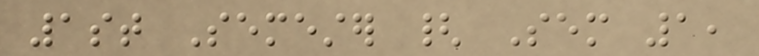1st Semester { Sem 1,
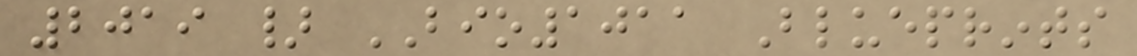2019 } BIO1011 Blueprints
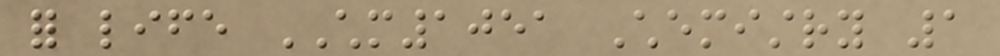for life CHM1051 Chemistry 1
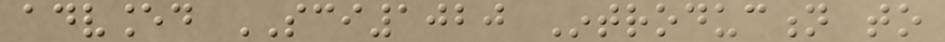advanced SCI1020 Introduction to
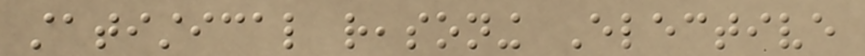statistical reasoning Elective
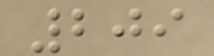209
